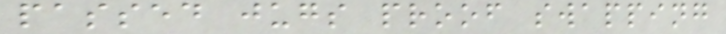passed jugs proof swapping
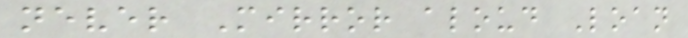never Mirror aloud Loan
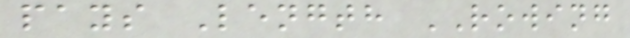pays Length ROWING
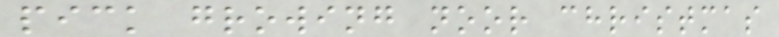pick growing noor christmas
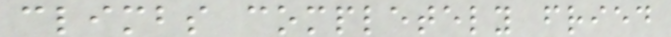climbs completely fried
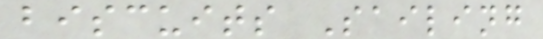biscuits Sailing
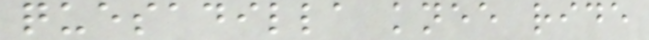quesadilla knee ride
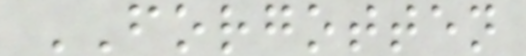FORGOTTEN
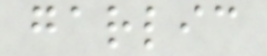garlic
